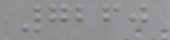7260
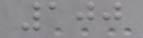100
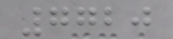7720
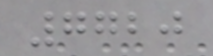7720
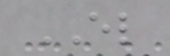EL
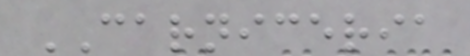CARNICERIA
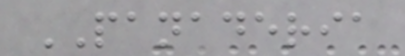PANADERIA
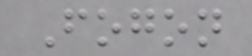Fogon
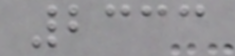2333
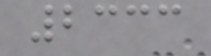2333
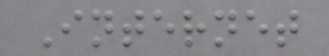Internet
